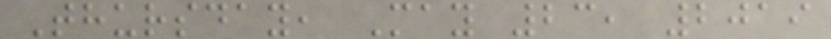Thursday, May 23, 2019
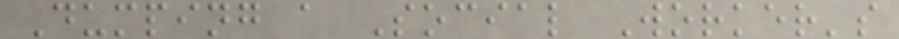Dumping a Social Worker's
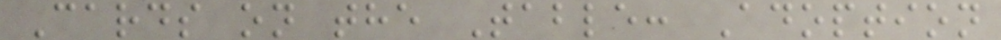Cards on the Table: Adoption
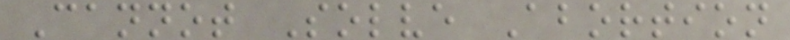Cannot Solve Abortion
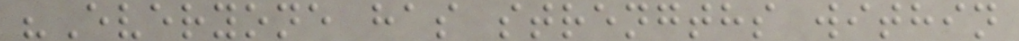"Everyone has strengths within
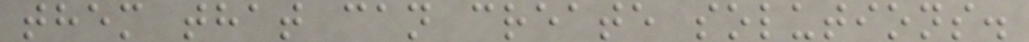them that can create solutions.
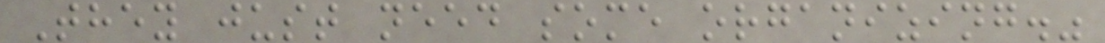They just need some organizing."
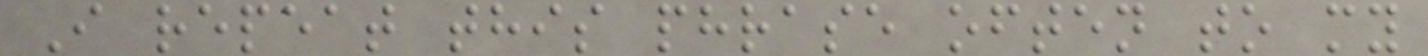I repeat this phrase often to my
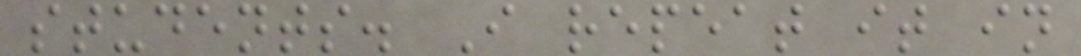students. I repeat it in
